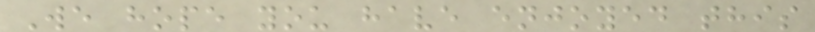We hope you have enjoyed this
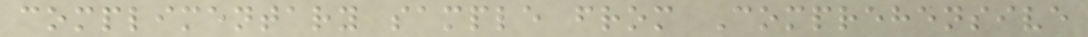complimentary sample from Comprehensive
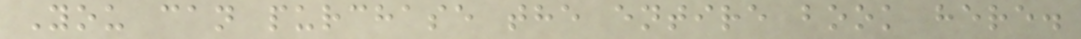You can purchase the entire book here.
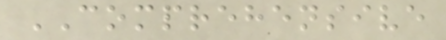COMPREHENSIVE
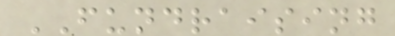FUNDRAISING
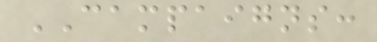CAMPAIGNS:
